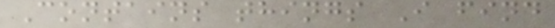Contains things I find
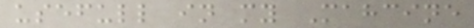usefull in my Mahcine
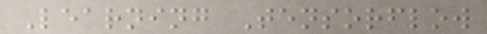Learning Tensorflow
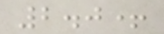2.0+
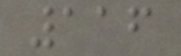116
